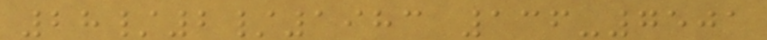28/2/1983 136-7501
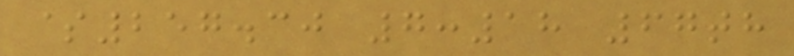$257.30 7:18 67th
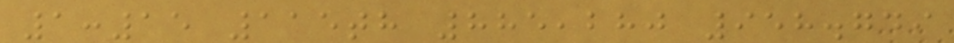1:15 115th 885,280 958.749
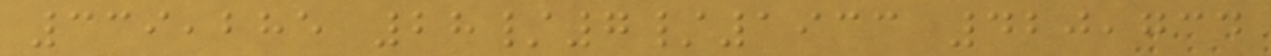339,285 28/7/1933 420,734
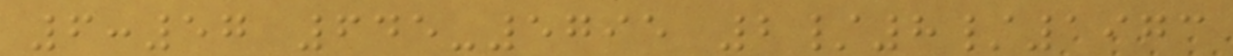6:57 645-5795 2/8/1973
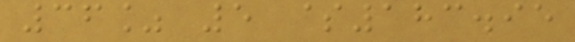36% 5 $183.95
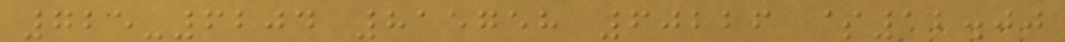725-6204 815758 60226 $12.00
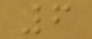6
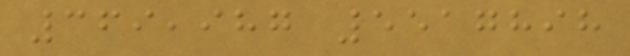369,987 5517898
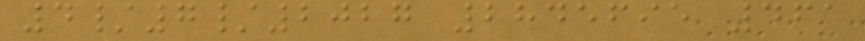4/7/2027 2845695 461
